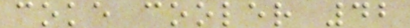coke cooler 42
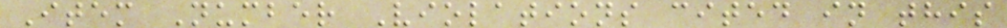Item Number Violations cited in this
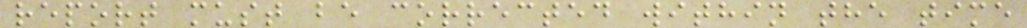report must be corrected within the time
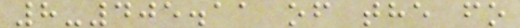8-405.11 of the fo
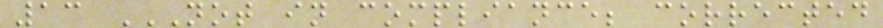13 NOT IN COMPLIANCE; CORRECTED
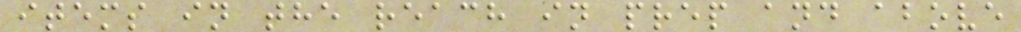items in the reach in prep and above
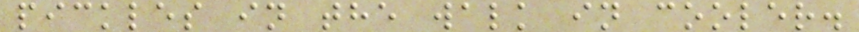pickles in the walk in cooler.
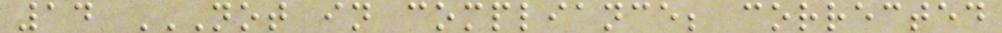14 NOT IN COMPLIANCE; CORRECTED
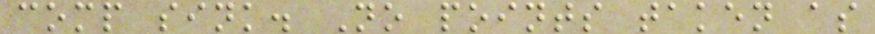comp sink. No points taken as
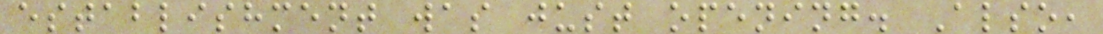establishment was just opening. Also,
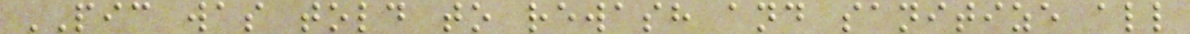PIC was told to rewash and sanitize all
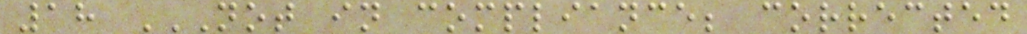18 NOT IN COMPLIANCE; CORRECTED
